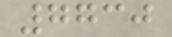7730
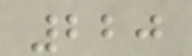220
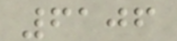6106
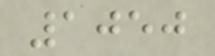1050
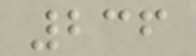236
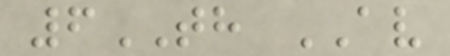6TH AV
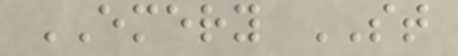EMERY ST
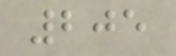205
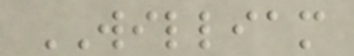WILLIAM
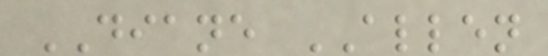DIANE ALLEN
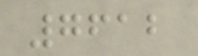7612
